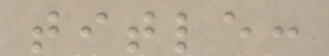title:
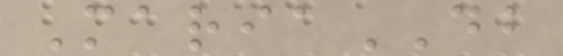MariaDB
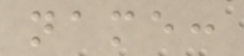name:
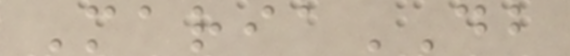MariaDB
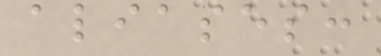aliases:
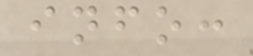info:
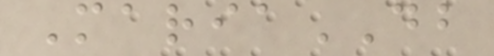MariaDB
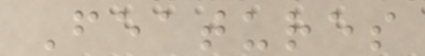Features
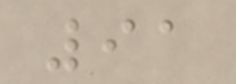91
